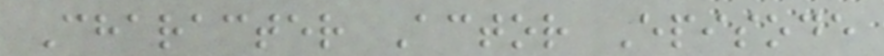Character Actor Episode
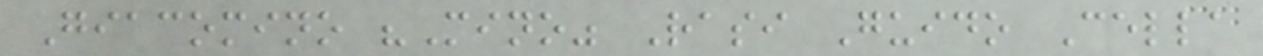Giacomino "Mino" Rasi Guido Cella
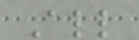All
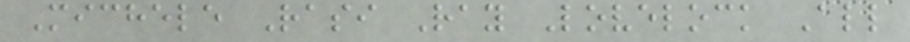Michele Rasi Ray Lovelock All
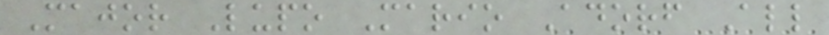Major Lupo Mario Adorf All
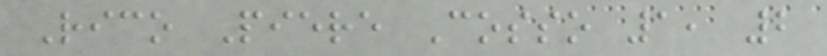Rico Piere Cosso 1, 2
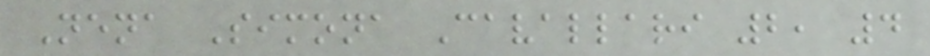Nena Simona Cavallari 2, 4
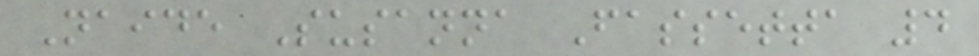Naide Susanna Fassetta 4
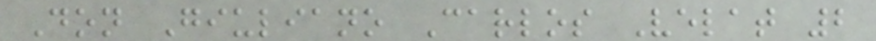Don Giuliano Carlos Velat 2
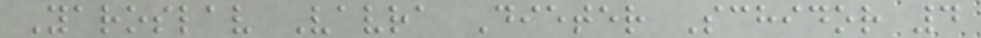Yaroslav Vavra Dieter Schidor 4
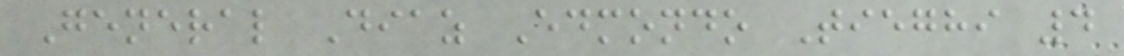General Diaz Edmondo Tieghi 4
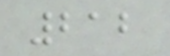212
